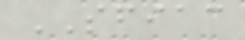SFIAC
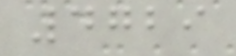4729
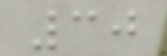30
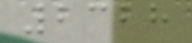2328
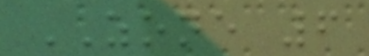ZONE 6
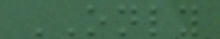ONLY
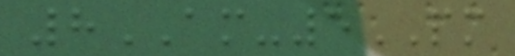8AM-5PM
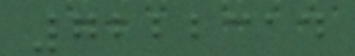7222314
